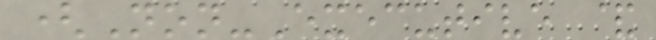(Non-Executive &
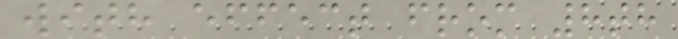with effect from 8th
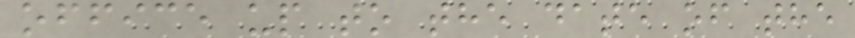office up to the date of the
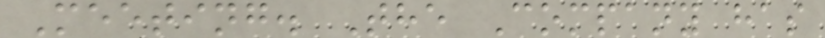Meeting. The Company has
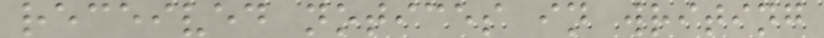received notices in writing
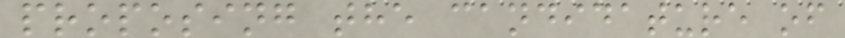proposing the candidature of
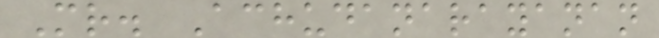Mr. Achudanarayanan
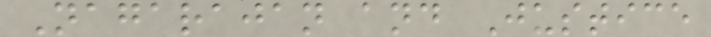Nagarajan and Justice
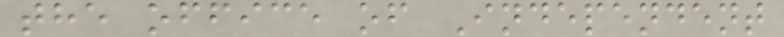the office of Independent
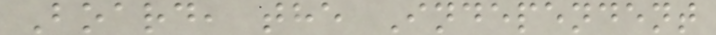Board, the Independent
